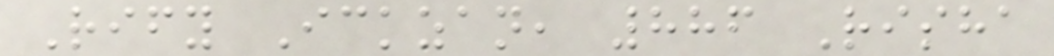Rify Ickzan, 886 Risha
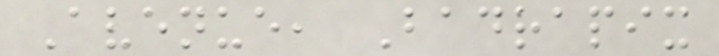Avenue, Badrapix
